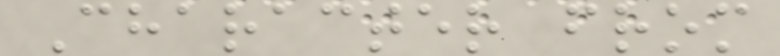Character from
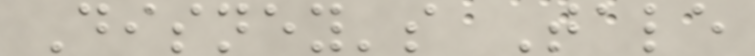Disney's Tale
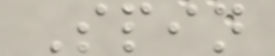Spin
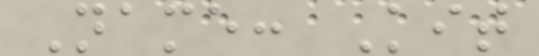Name: Kit
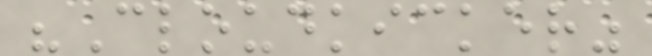"Cloudkicker"
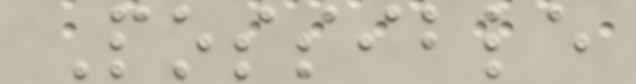Possible
